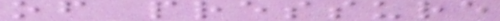of pressure
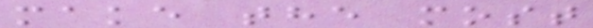make the most
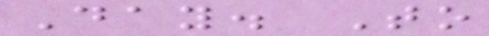Day. To
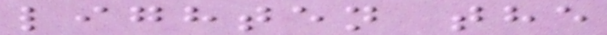lighten the
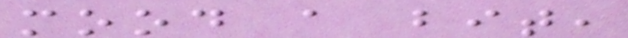mood a bit,
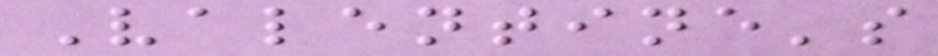Valentine's
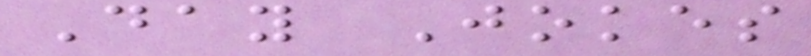Day Jokes
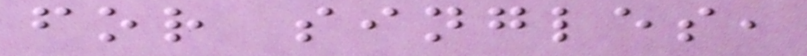for singles,
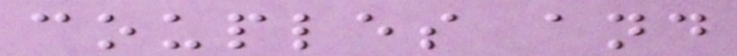couples and
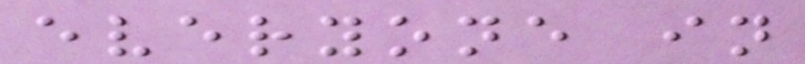everyone in
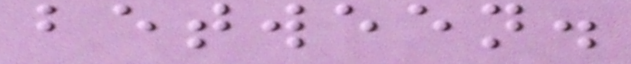between.
